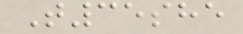T35she
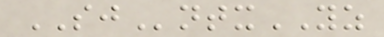SJntxYZ
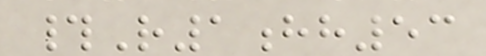#R1hh53
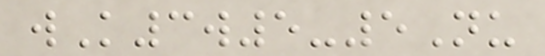wK3w5-5Nu
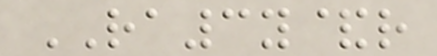RA3y&r
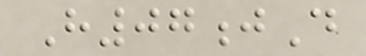H07jD
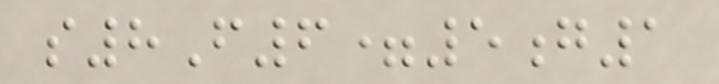s8F6=5g1
